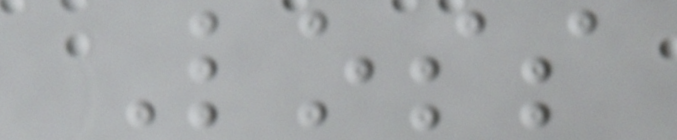Loss
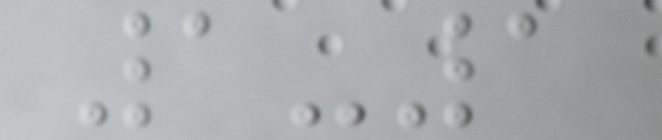1-1
